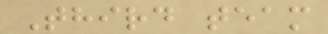Third team
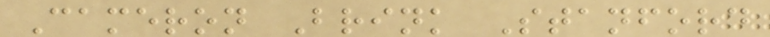Cameron Brink Stanford
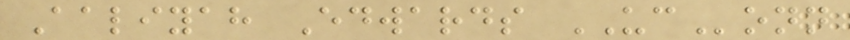Aaliyah Edwards UConn
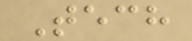Tech
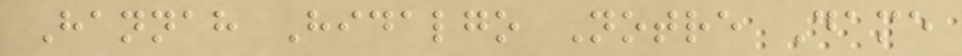Hannah Hidalgo Notre Dame
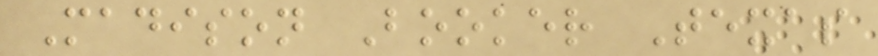Madison Booker Texas
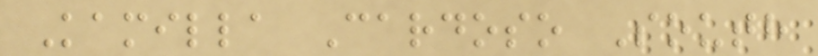Kamilla Cardoso South
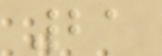21
